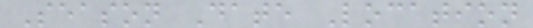Season Date Location
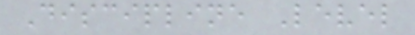Discipline Level
